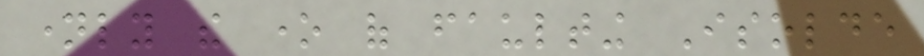namely the one of faulting Isolde
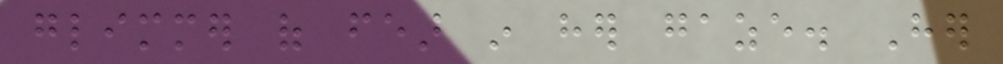glimmer of fear in her gaze. Her
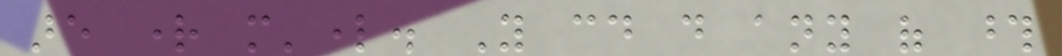are right m'lord. You could do any of those
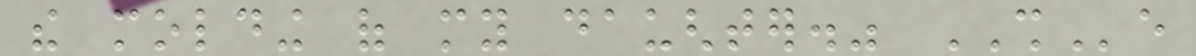the molding of my daughter." SHe
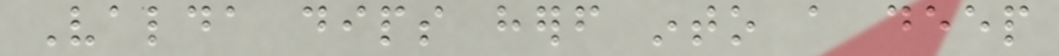Valda dips herself into a deep
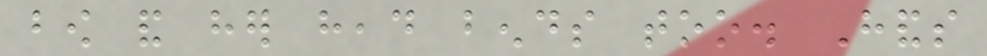bow and her head bends too. Hands
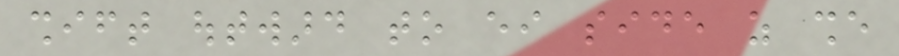shift outward to either side as she
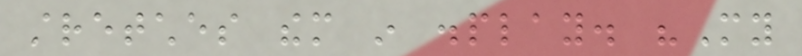stretches them in display. "My
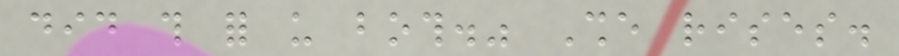did this for us both." She rises.
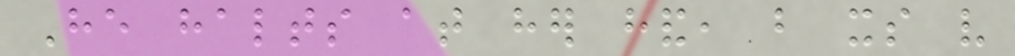He halts at her hand, but its very
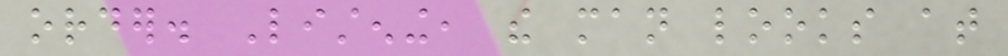order. Listening, the man looks at
